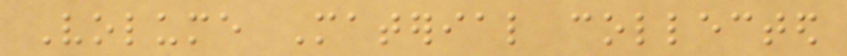Volume Material collected
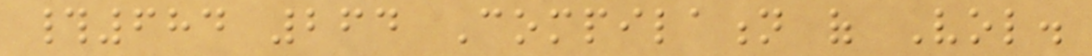#684 264 Compilation of Vol.
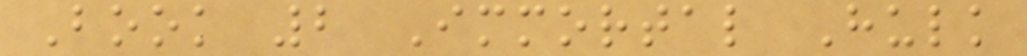Book 2 Immortal Hulk
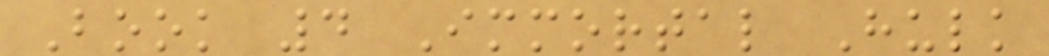Book 4 Immortal Hulk
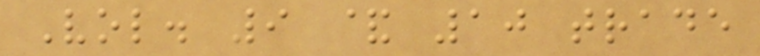Vol. 9 & 10 trade
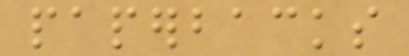paperbacks
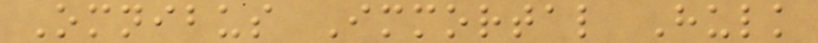Omnibus Immortal Hulk
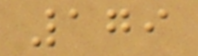179
